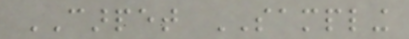CARPET SAMPLING
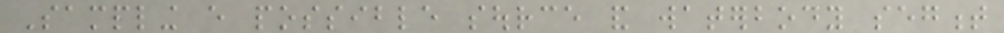Sampling every possible source and waterbody segment
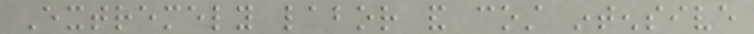Extremely labor and cost intensive
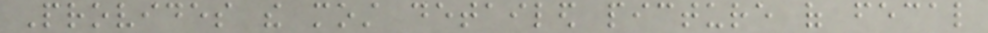Provides the most detailed picture of fecal
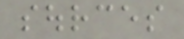sources
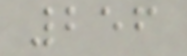256
